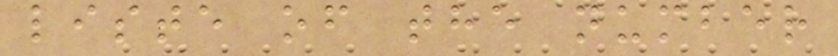liste of the number
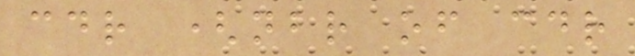cdr (nbr of cdr
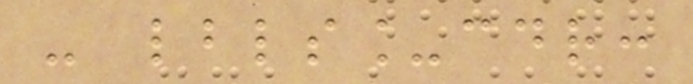- lbls_cdr:
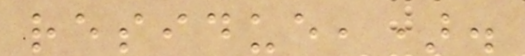residue,).
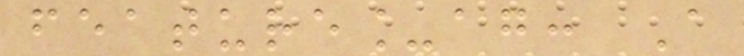feature_ag: A
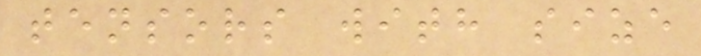tensors with size
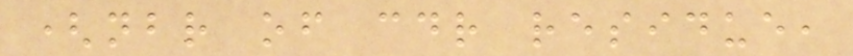(nbr of cdr residue,
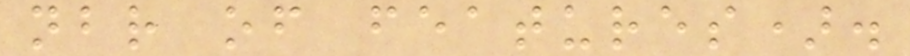nbr of features).
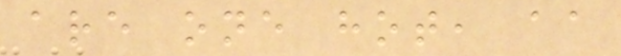are one hot, aa
